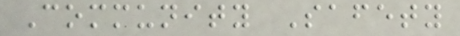Community Safety
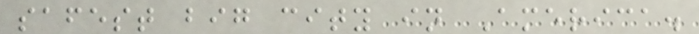safest big city in America.
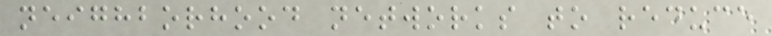neighborhood networks to reduce
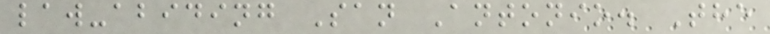law-abiding San Antonio. The
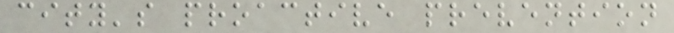city's proactive prevention
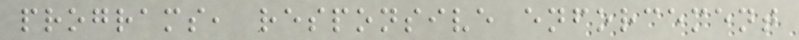programs, responsive enforcement
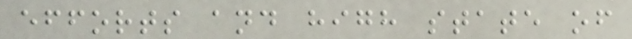efforts and high state of
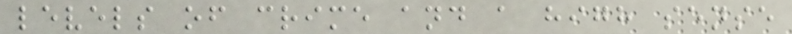levels of crime and a high sense
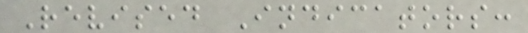Revised Indicators:
